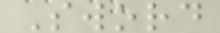Sword
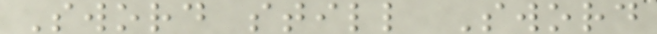Sword still Sword
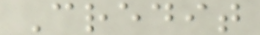Credit
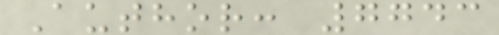Author: 7743
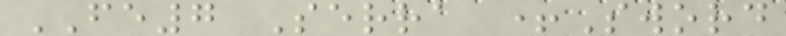FE7 Serra +Sword
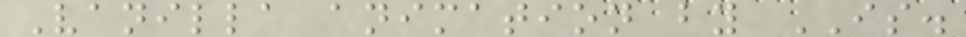Vanilla animation by IS.
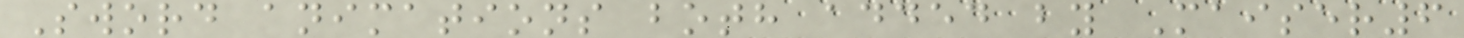Sword animations both added by Maiser6
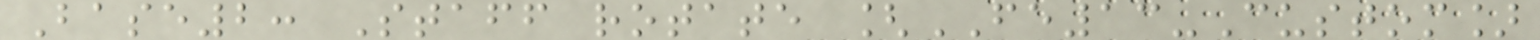Base2: Staff rotate [FE13-Custom]
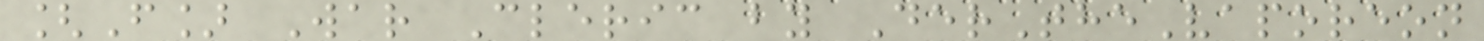[F] War Cleric by DerTheVaporeon
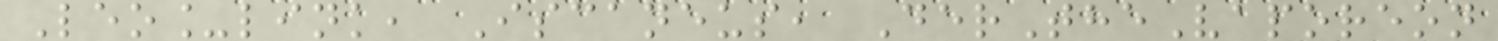Leo_link, Iscaneus, DerTheVaporeon
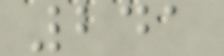241
